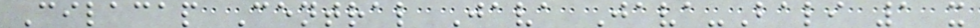Cilacap Central Java Java-Bali 1 x
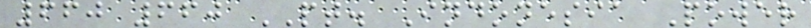660 660 PT. Indonesia Power
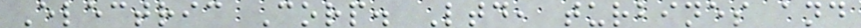Electric Corp. Ltd, turbines and
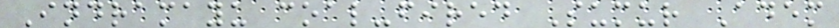Indramayu coal-fired Sumur Adem
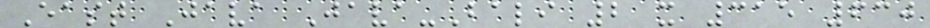East Java Java-Bali 2 x 315 630
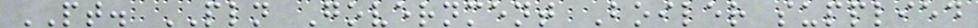PT. PLN Government Boiler supplied
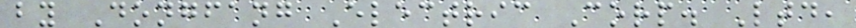by Dongfang Electric Corp. Ltd,
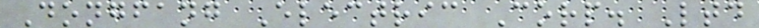Dongfang Electric Corp. Ltd
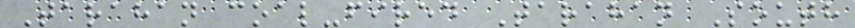Tarahan coal-fired Tarahan South
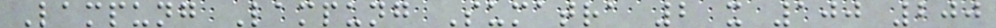Lampung Lampung Sumatra 2 x 100 200
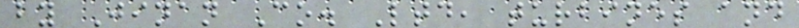by Jinan Co. Ltd, turbines and
